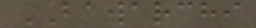BAWARCHI
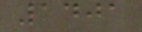1401
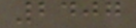2407
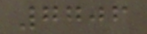7706
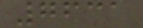7631
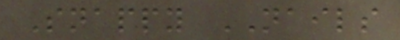Snappy NAILS
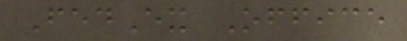FedEx Office
